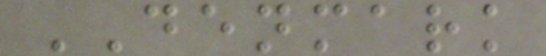DENMARK
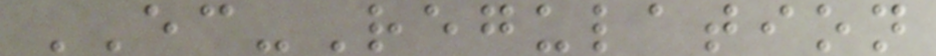EC-Regulation
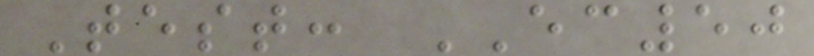Test: EC50
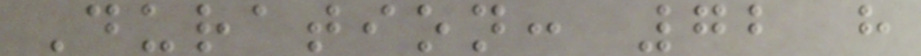Duration: 72 h
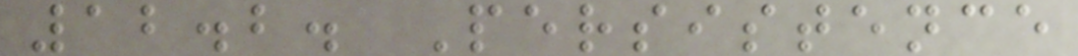12.2. Persistence
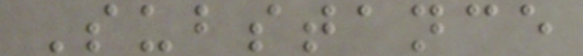Substance
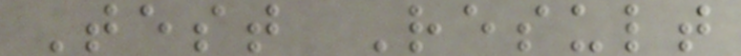Test Result
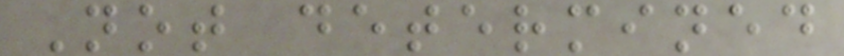Not determined
